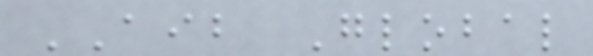AIB Global
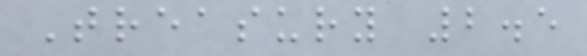Treasury 2.5
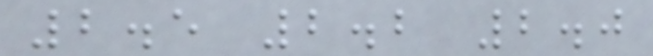2.5 2.2 2.0
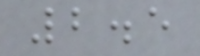2.5
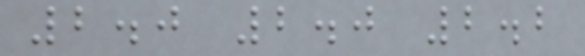2.0 2.0 2.2
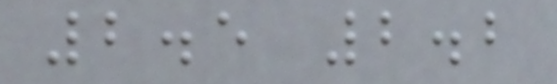2.5 2.2
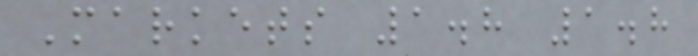Markets 1.8 1.8
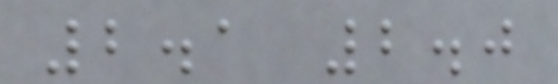2.1 2.0
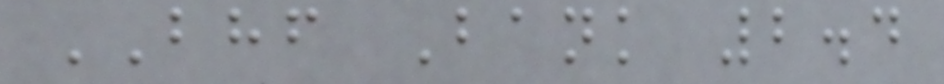BHF Bank 2.4
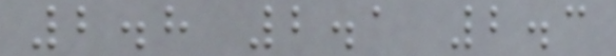2.8 2.1 2.3
